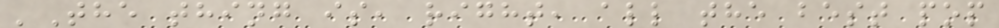'The thing is, right, all the best pop
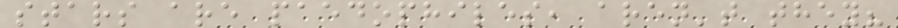stars are paedophiles, aren't they?
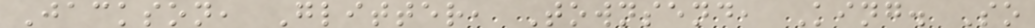Jackson, Glitter, Townsend, King. So
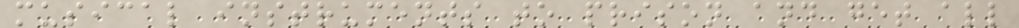musical instruments to prison and get all
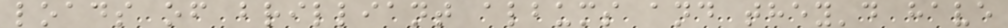loads of brilliant albums and they'd have
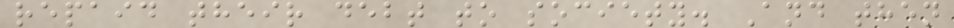repaid their debt to society. And then
